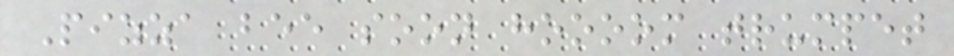Pizza bee soon hoooom trumpet
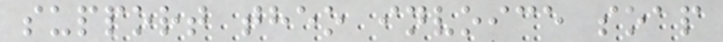support theo invoice soap
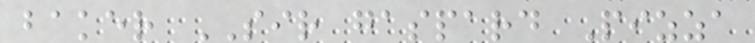baker SIR gaspard Pizza
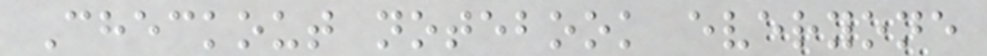Checkout notebook everyone
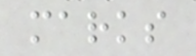marks
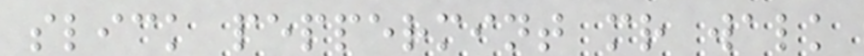slick peppermint mr walk
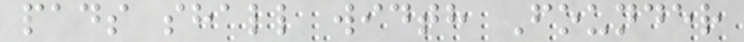pads shall width Founder
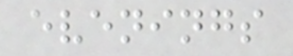evenings
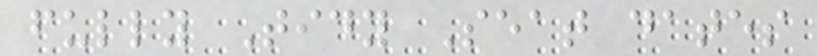fully Tidy Seat dates
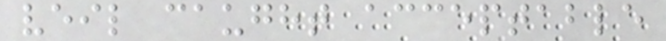veil caught acceptable
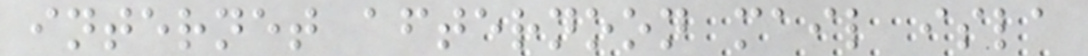internet afternoon mail isla
